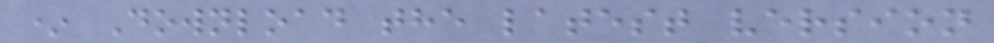* Download the latest version
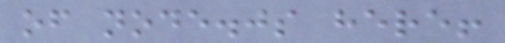of node.js here!
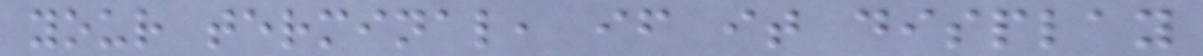your terminal, if it display
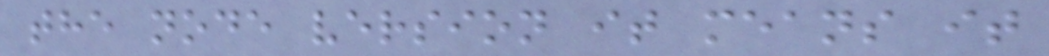the node version it means it
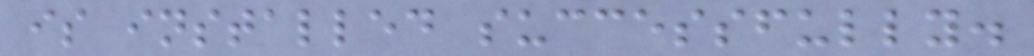is installed successfully.
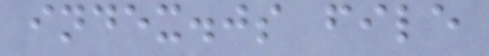index.js file
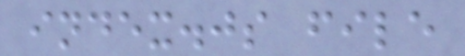index.js file
